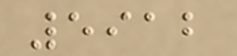5912
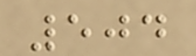504
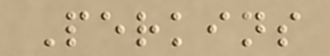Perkins
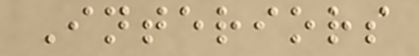Interiors
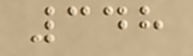348
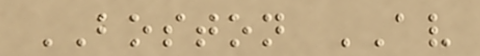BOSTON AV
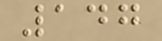147
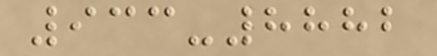933-8882
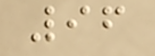96
